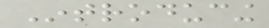Introducing
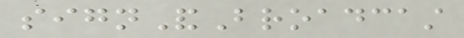signAndBroadcast
